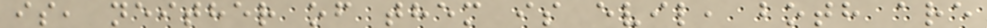is, neither of them is evil, both are
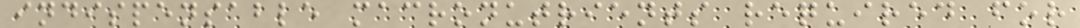indispensable macronutrients required for
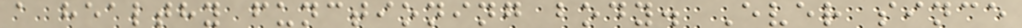a healthy functioning body. Ever since
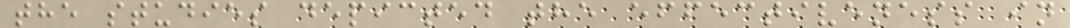the studies depicted the effectiveness in
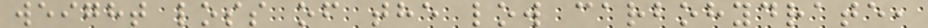weight loss of the low carbohydrate,
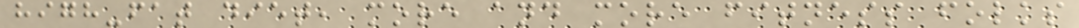high-fat diet, more and more fitness folks
